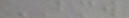BMW
